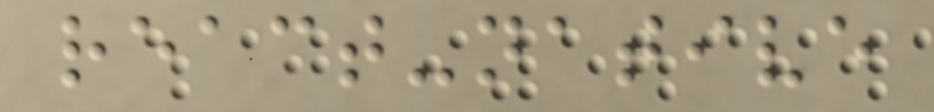react-native
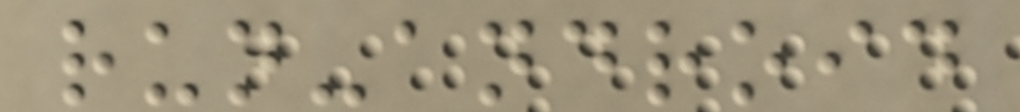run-android
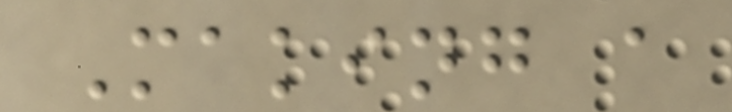Making a
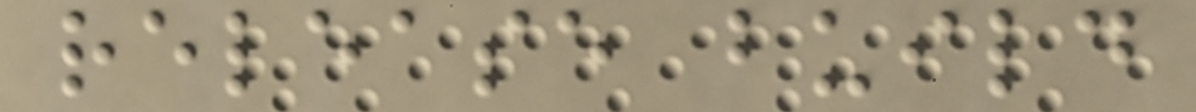release build
